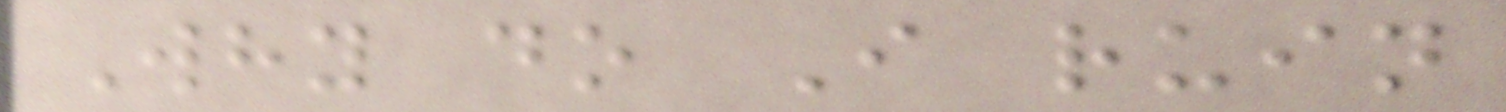Why do I ruin
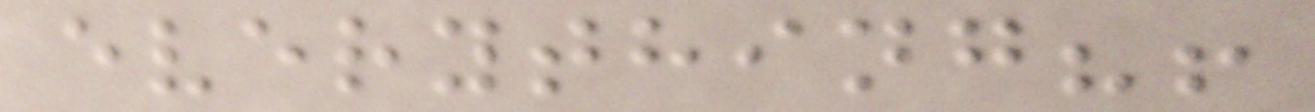everything?!
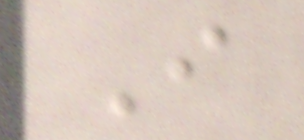I
